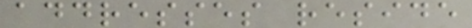addresses reside
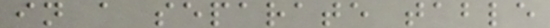in a separate table
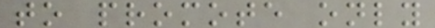to promote only
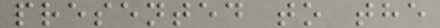presented to the
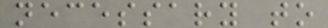necessary to
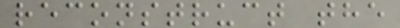reconstruct the
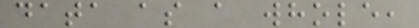data as a whole,
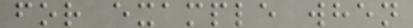for example when
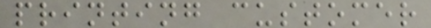printing customer
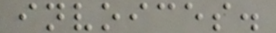invoices.
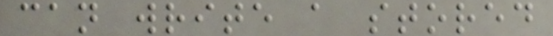can write a stored
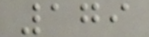179
